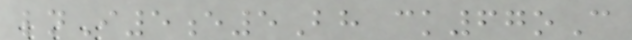lnI5e5Bh ck67oC
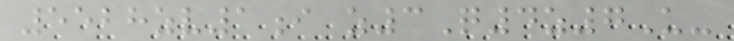5528zv1i z3Q4z7U-
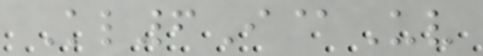Kl6I@Uv
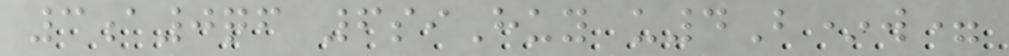3a0qf 6siHuy u4B*w=
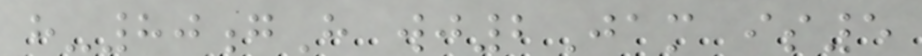h-80gH wj2Jam is5
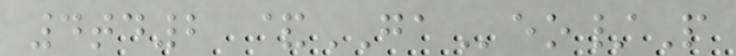4td2 &GAeo/P
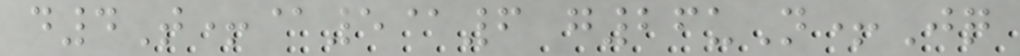d4T+@5@6 g26uN+Jq
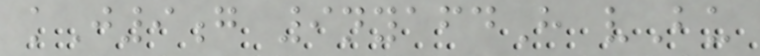kJ9g 9nyafdH vBu
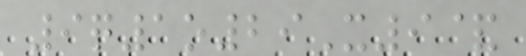9q1o29X9&
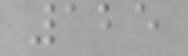125
